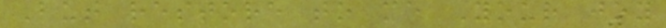But restore to me Your joy
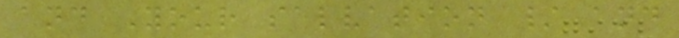and Your salvation / and
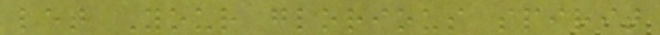let Your glorious spirit
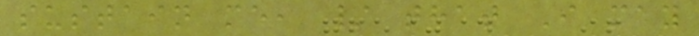sustain me, / that I may
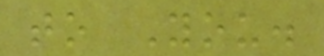to You.
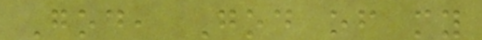God, God of my
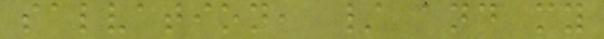salvation, / and my
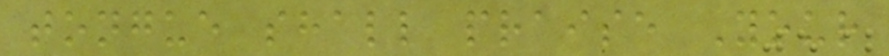tongue shall praise Your
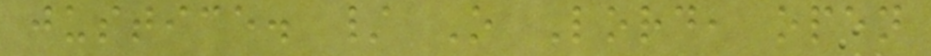justice. / O Lord, open
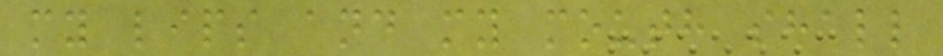my lips and my mouth shall
